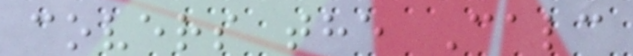covers the Calc
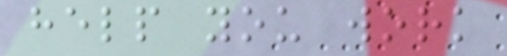help you work
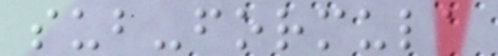sub-formula
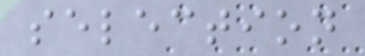selection
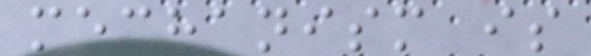mechanism is
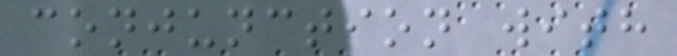conjunction with
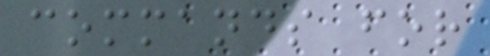commands for
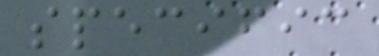specific
